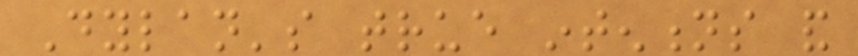Dylan's true intentions and
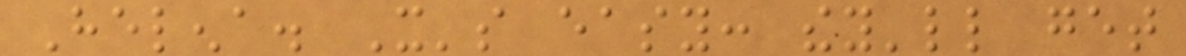Helena. It's easy: they'll get
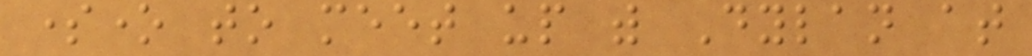someone to meet up with Dylan at
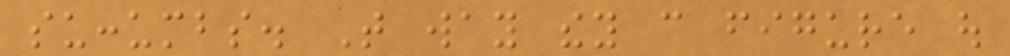succumbs. That way they can figure out
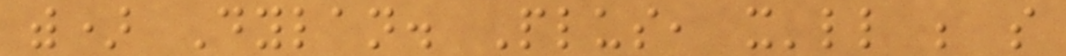with) Dylan. Plus, it'll be so
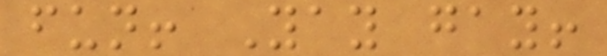fun! Yay gay!
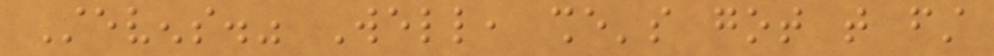Stevens." Well, she's got that first
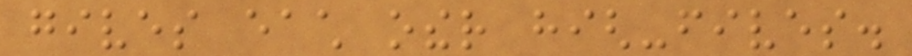gives each other high-fives.
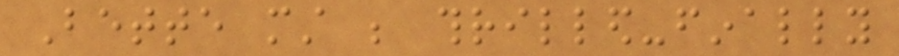Bette must be thrilled-finally
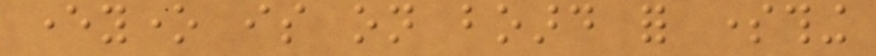everyone is on board for something
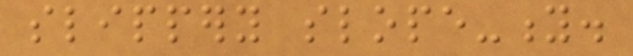slippery slope-y.
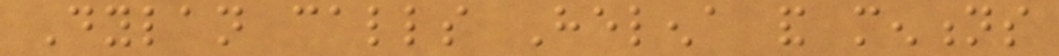Dylan calls Helena and mentions
